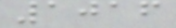1016
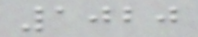1020
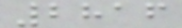2816
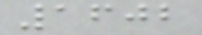1602
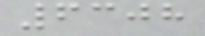6308
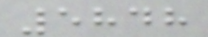5848
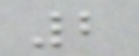2
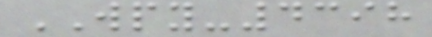WPY-4398
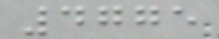4775
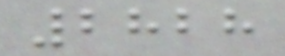2828
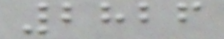2826
